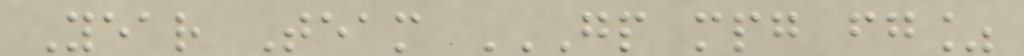Year Team GP MPG FG%
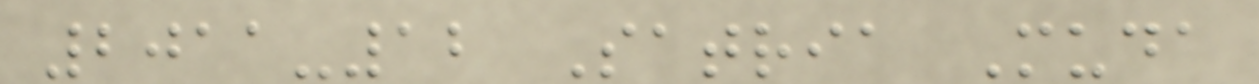2011-12 Satria Muda
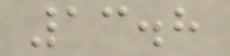13.8
